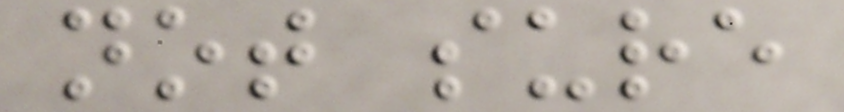not sure
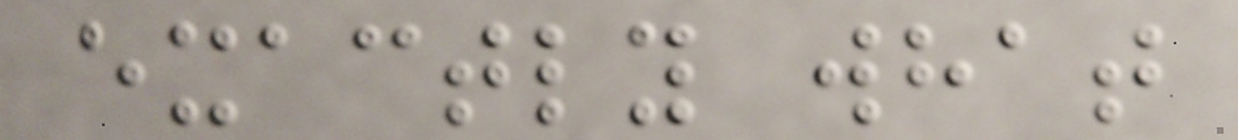exactly what
